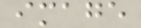image
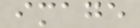image
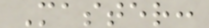Master:
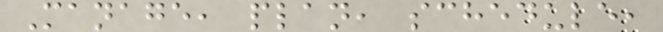Manage, plan, schedule,
